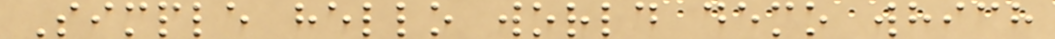Simple hello world demo which
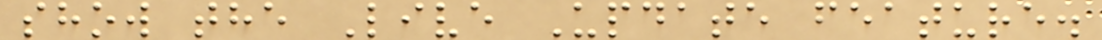show the Live Update feature.
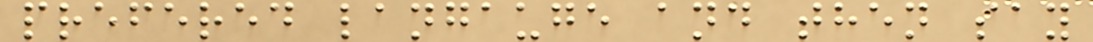prefered langauge and then say
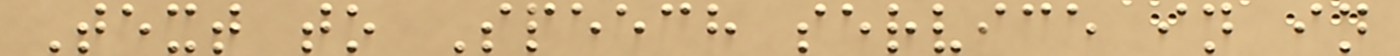Text to Speech service in in
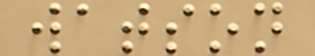watson
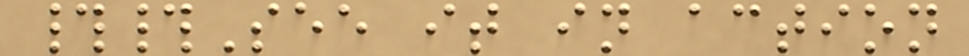##See it in action
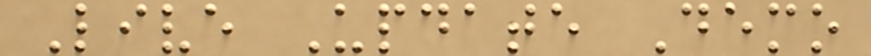Live Update Demo
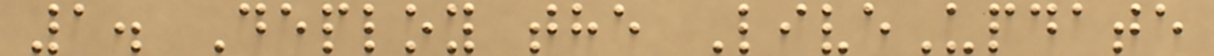1. Deploy the LiveUpdate
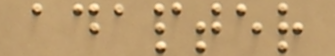adapter
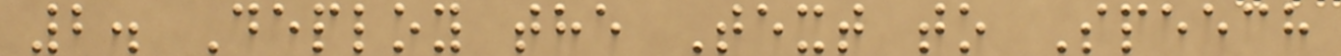2. Deploy the Text to Speech
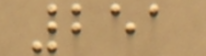251
